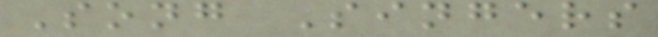Song Singers
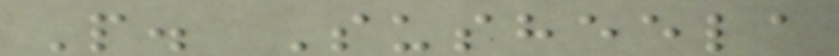P. Susheela
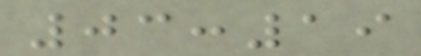03:19
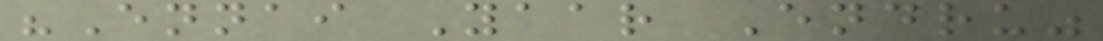"Ennai Yaar Endru"
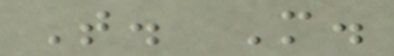T. M.
